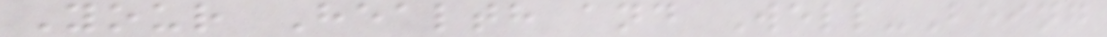Your Health and Well-Being
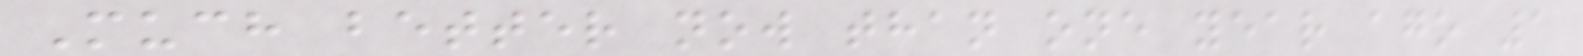Much better now than one year ago 1
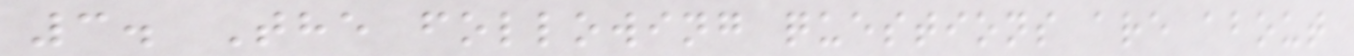3. The following questions are about
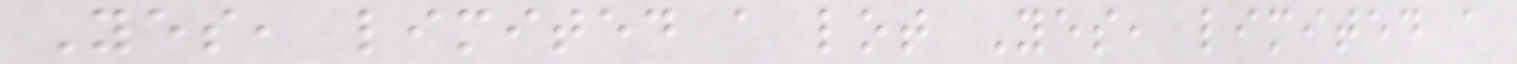Yes, limited a lot Yes, limited a
